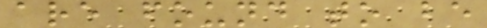are found to be
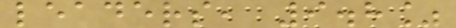leaders, 9.8%
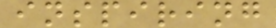inspiring
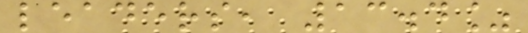leaders, 13.4%
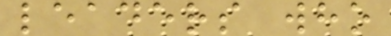leaders who
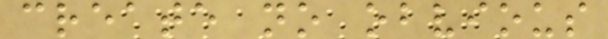create no obvious
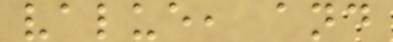value, and
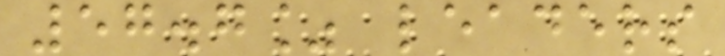57.7% leaders
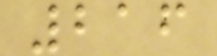216
